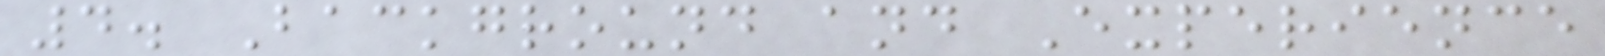4. Background and Experience
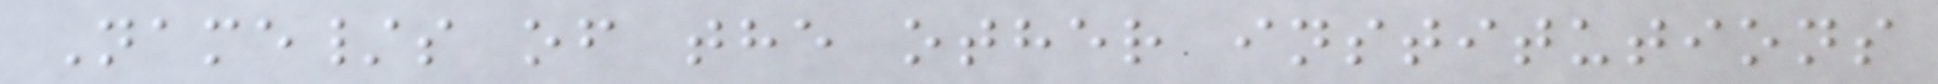Name/s of the other institutions
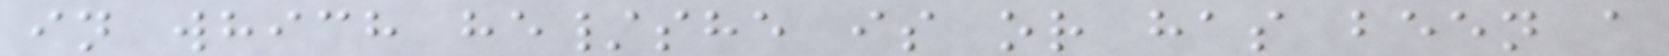in which he/she is or has been a
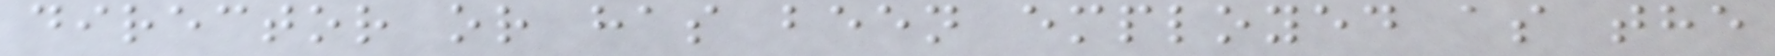director or has been employed as the
